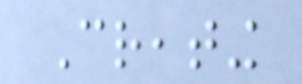Creating
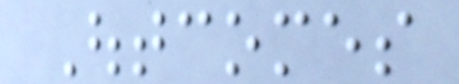Outcomes
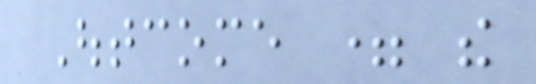Outcome = the
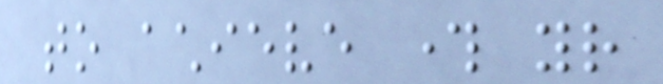to achieve through your
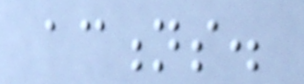actions.
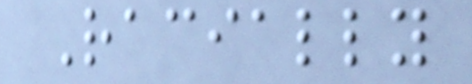Racially
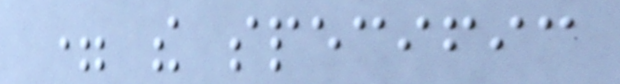= the specific
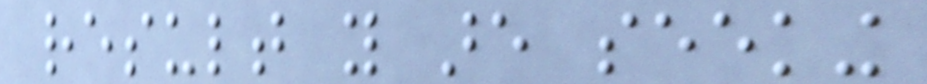result you are seeking
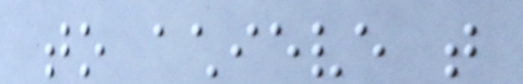to achieve that
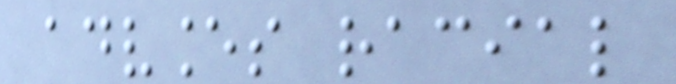advances racial
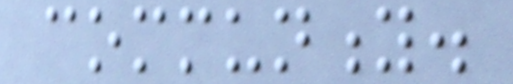community.
